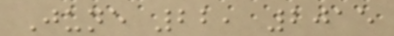June 22, 2015
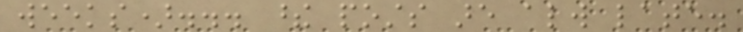weeks)... these posts are always late.
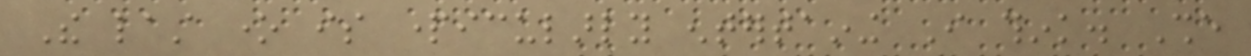The last one is particularly entertaining I think. She
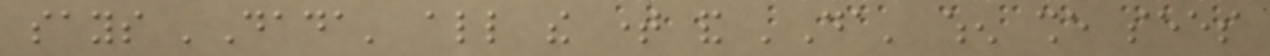says 'Dada' all the time and 'Da' when she sees
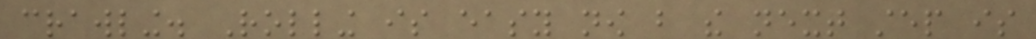crawling. Rolling is easy now but the next step is
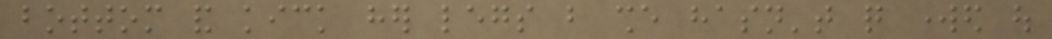bottom and kick her legs but she hasn't quite worked out
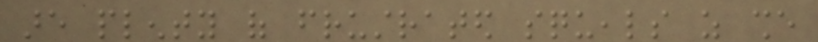are plenty of frustrated squeals as she
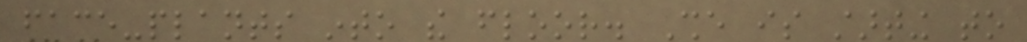face-plants into the floor. She is starting to
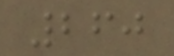260
